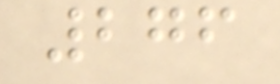276
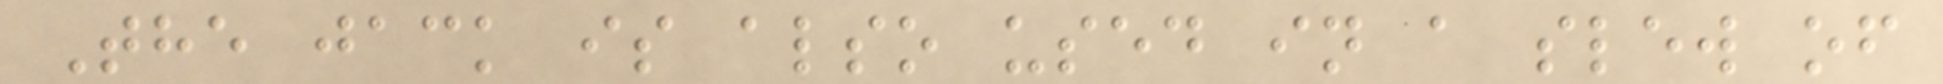The jack is also used in a slew of
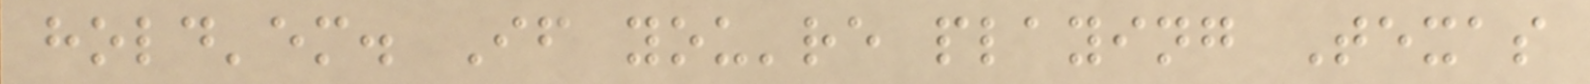hold'em. If you're playing Texas
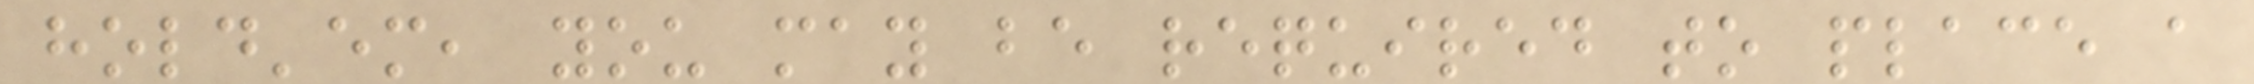hold'em, you may be required to place a
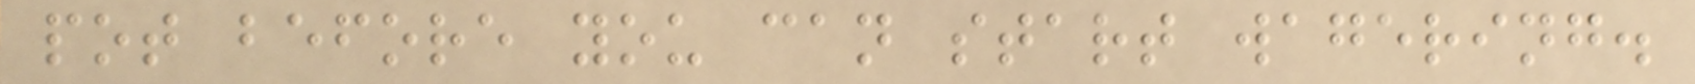pot before you can start wagering.
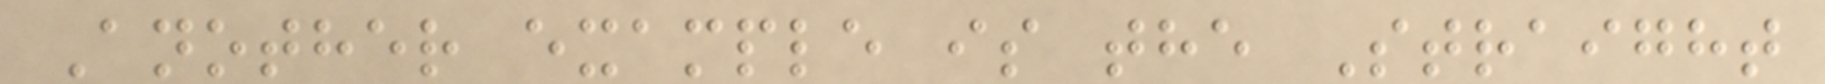Another example is the Straight
